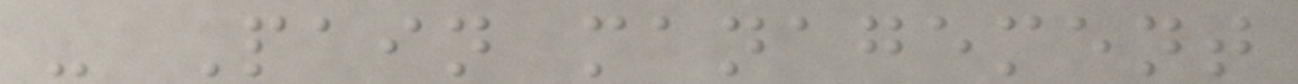- Pain management
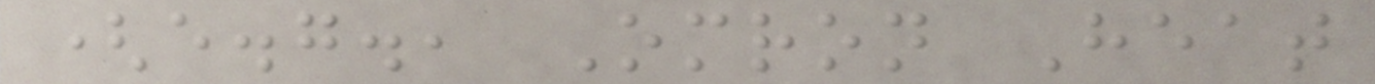(e.g., Omron Heat
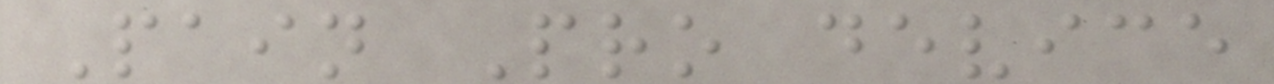Pain Pro device
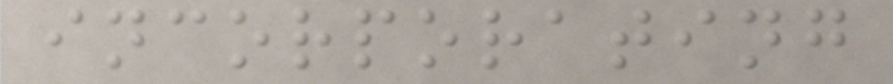incorporating
